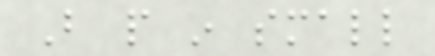But people in small
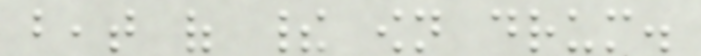beat of their own drum.
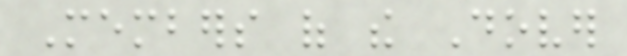Members of the Dover
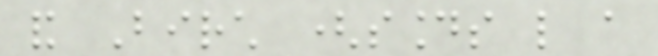and Birch (sounds like a
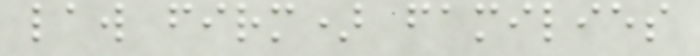law firm) families
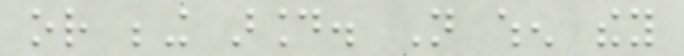or being around. Not when they
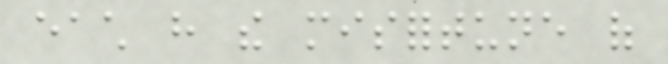each have the misfortune of
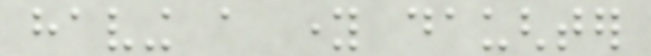having a young daughter
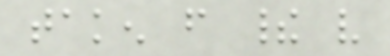taken from their very
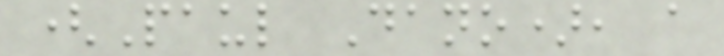(Paul Dano), a
